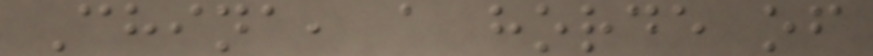China, a horde of
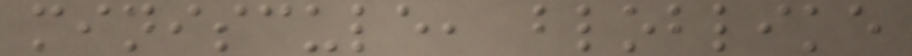miniscule, bloblike
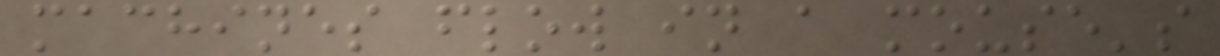machines flow in a mouse's
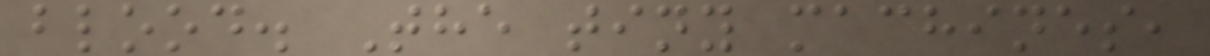blood. The tiny machines,
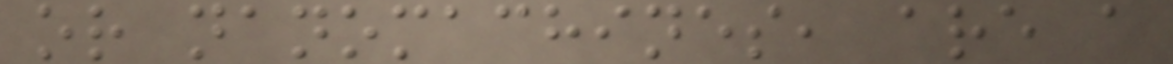or nanomachines, are a
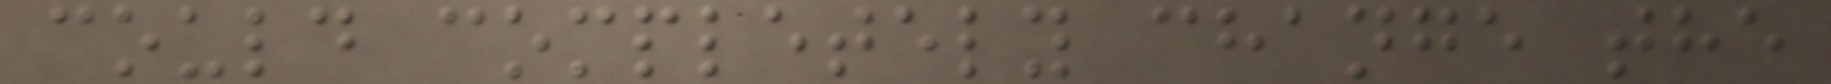could completely change the
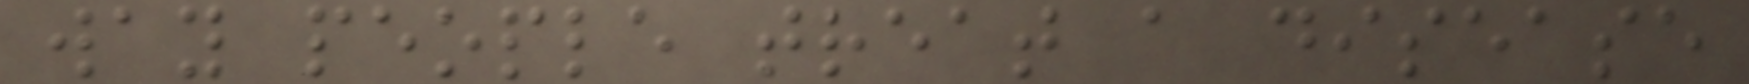way people treat a disease
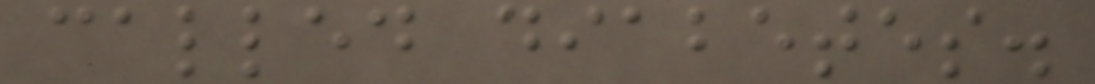called diabetes.
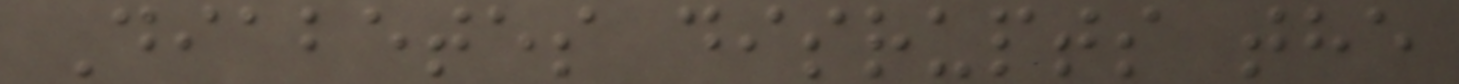Diabetes disrupts the
